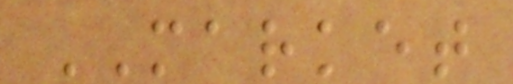MARKET
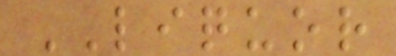LIQUOR
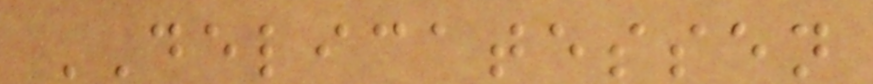DELICATESSEN
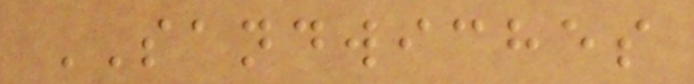SANDWICHES
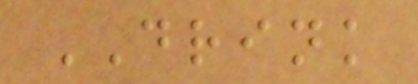DRINK
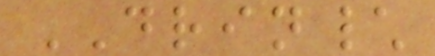DRIN\
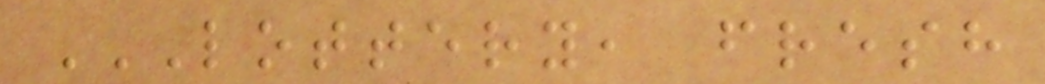LOTTERY, FRESH
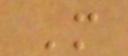M
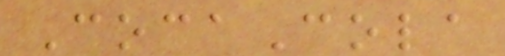CocaCola
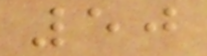50
